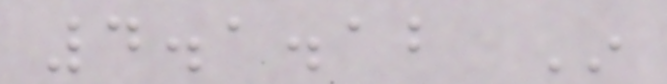4.1.12 In
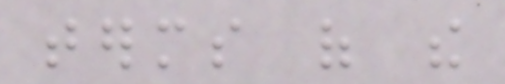terms of the
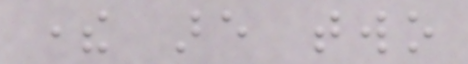there are two
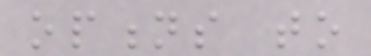options to
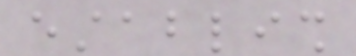establish
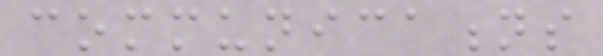communications
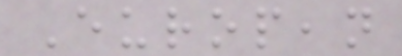European
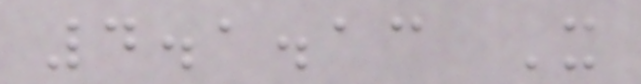4.1.13 It
